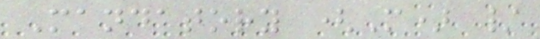Mandatory (M) /
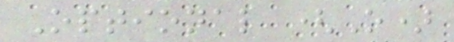Optional (O)
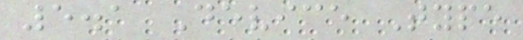5.1 Device Type
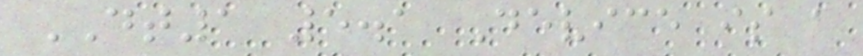DT1 5.1 Device is a
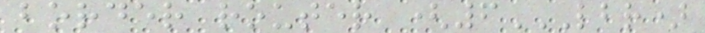border router (6LBR)
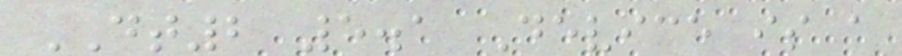DT2 5.1 Device is a
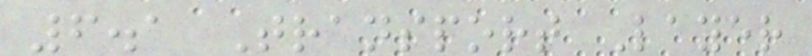6.1 Transport Layer
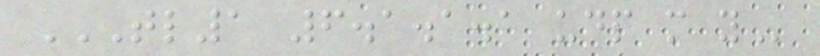TL1 6.1.1.1 UDP M Y
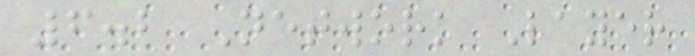6.2 Network Layer
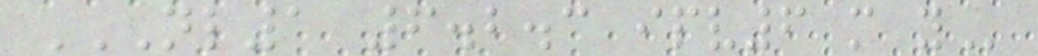NL1 6.2.3 IPV6 M Y
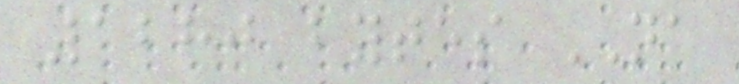1280 bytes NA
